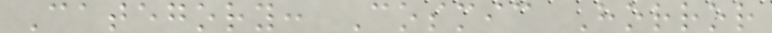Category: Cosmic Horror
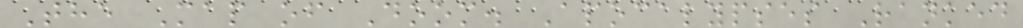The Map of Doom. Apocalypses Ranked
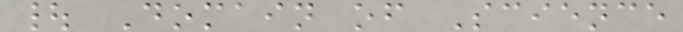| Domain of Science
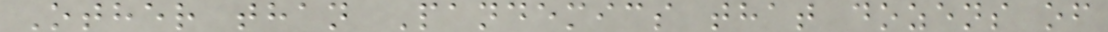Other than Pandemics that dozens of
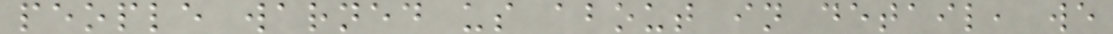people warned us about in detail, we
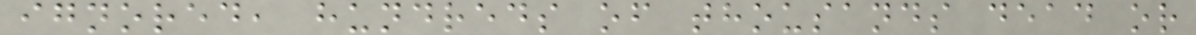ignored, hundreds of thousands dead or
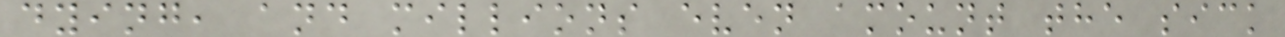dying, and millions even amount the sick
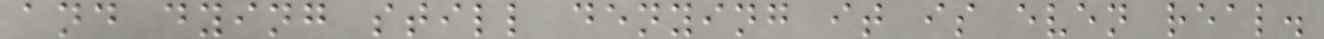and dying still denying it is even real.
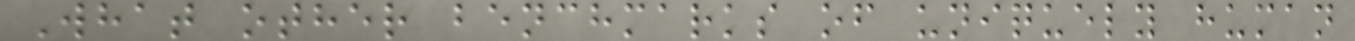What other benchmarks of uniquely human
